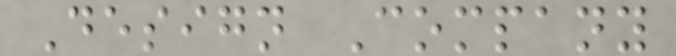Design Company
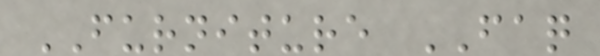FURNITURE FAQ
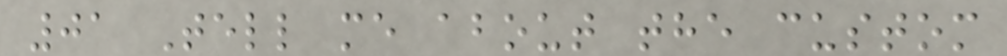01 Tell me about the custom
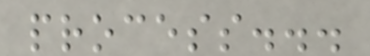process...
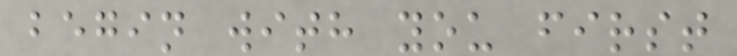begin with you first
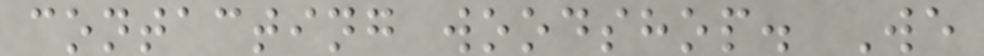contacting woodshop. We
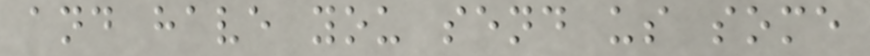and have you send us some
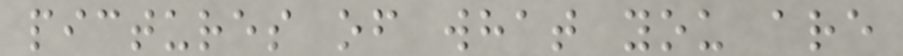pictures of what you are
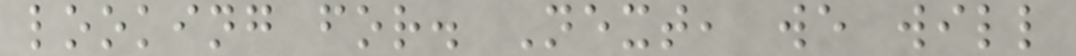looking for. Next, we will
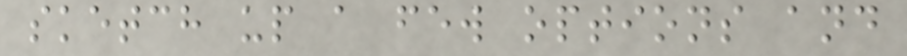sketch up a few options and
